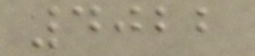4022
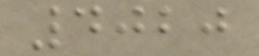4020
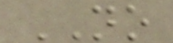NO
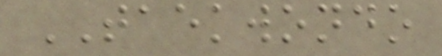TAEKWONDO
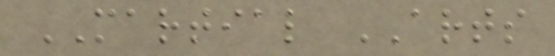MARTIAL ARTS
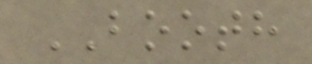BOOTH
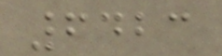6423
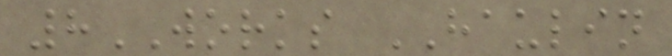8WORKS HAULIN
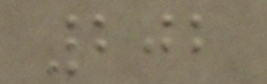202
